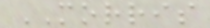MORRIS
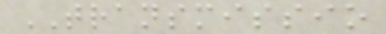TRANSMISSIO
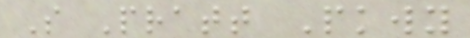S Pratt Pkwy
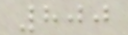800
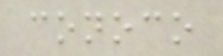conoco
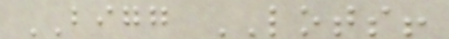BIGG LOTS!
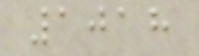1018
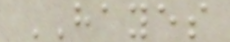HAYES
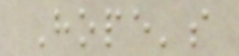Hope's
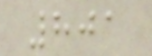801
